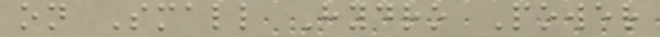on Small Hydro Power
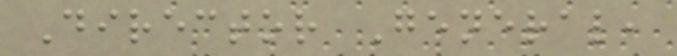Director General,
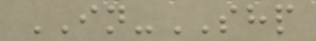IN-SHP
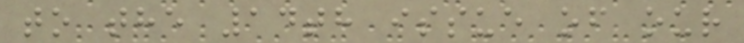to the 14th issue of our
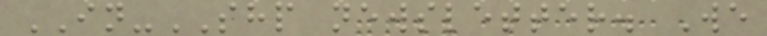IN-SHP newsletter. We
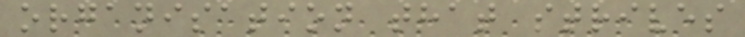organisation that strives
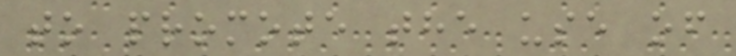to promote the use of
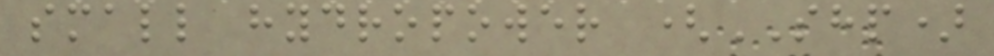small hydropower (SHP)
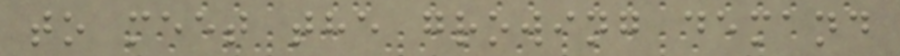to meet the growing demand
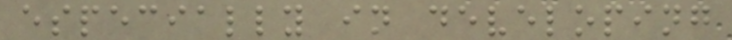especially in developing
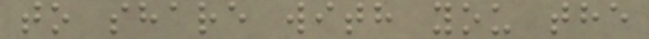to share with you the
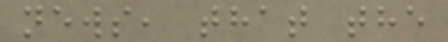news, that the
